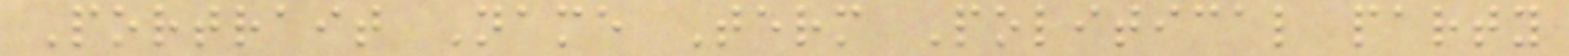Portrait Name Term Political party
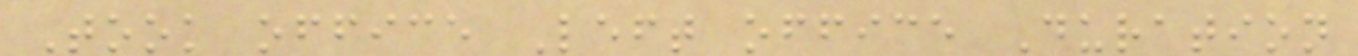Took office Left office Duration
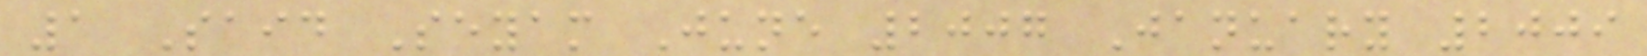1 Said Seyam June 2007 January 2009
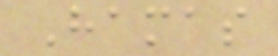Hamas
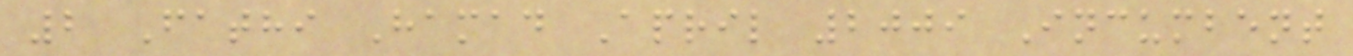2 Fathi Hamad April 2009 Incumbent
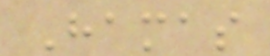Hamas
